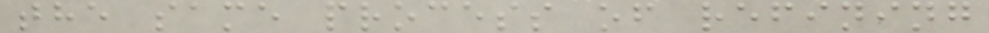the same process of refining
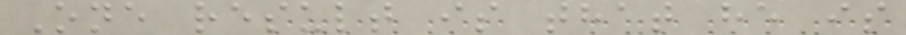One result is that he is
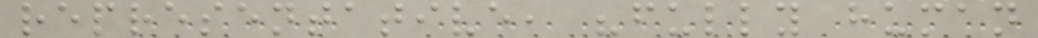representative, "fully human
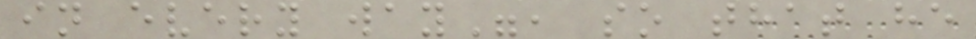in every way", so that he
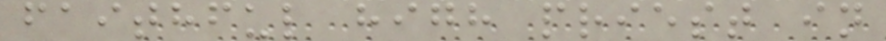faithful high priest in
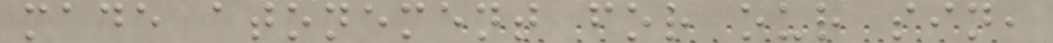made atonement for our sin,
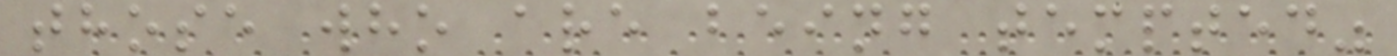those who are being tempted"
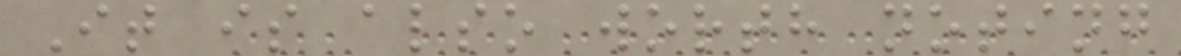It is also worth noting
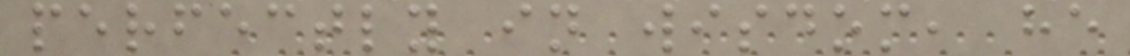perfectly in wisdom, he
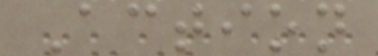Action
